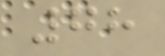78
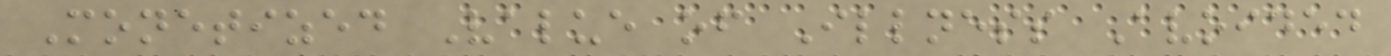Monetized Value of Illness Avoided
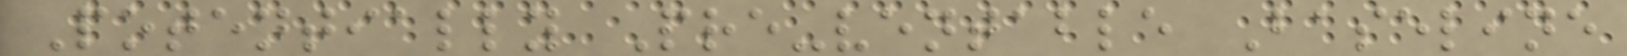Potentially Pre-ventable Baseline
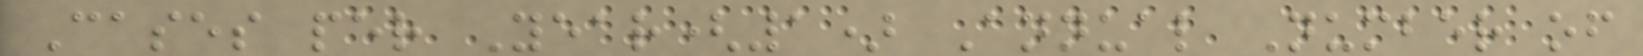Cases per Year(1) Annual Number of
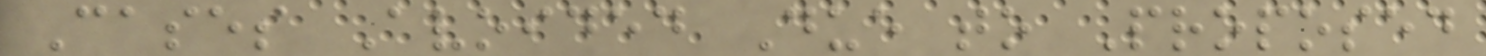Cases Avoided Due to Proposed
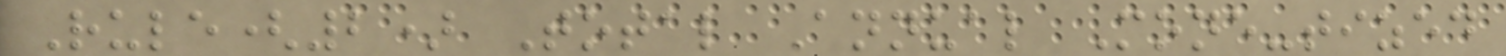Rule(2) Total Annual Mone-tized
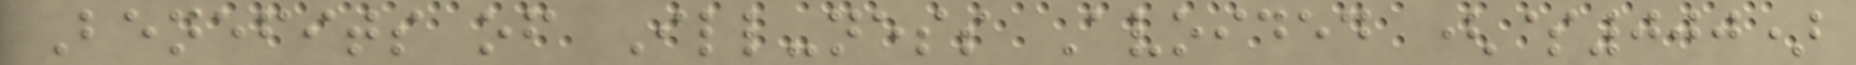Benefits of Ill-ness Avoided ($000)
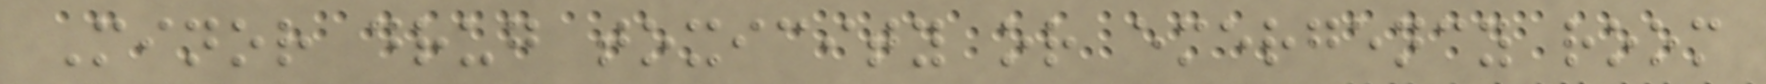Minor drug toxicity or emergency room
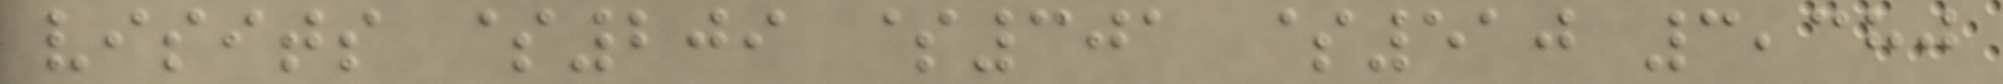visits $209 $301 $510 3,380
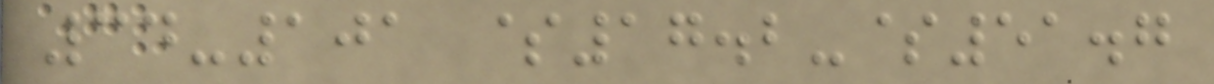34-101 $17.2-$51.7
